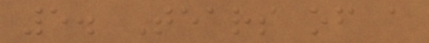5. Tears of a
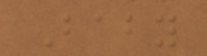Baby
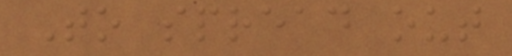To spread out
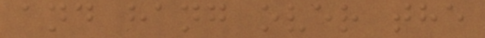and hang over the
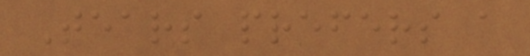Tears prefers a
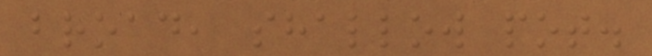broad, shallow pot.
